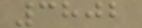3802
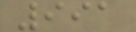991
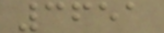3651
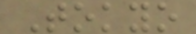Tokyo
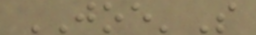JOE'S
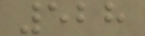528
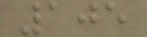105
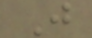J
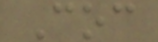Coc
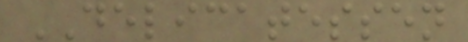DELICATESSEN
